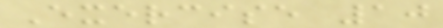Exercise 10
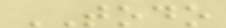TODO
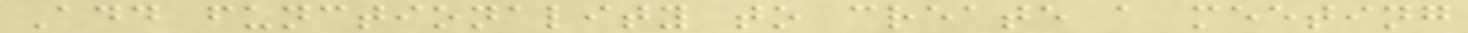Add functionality to create a meeting
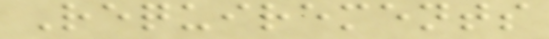Requirements
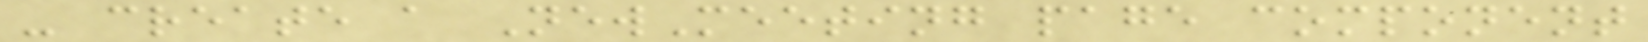- create a NewMeeting page component
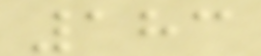183
